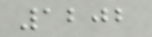1202
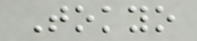Tokyo
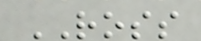ROSS
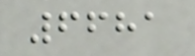6681
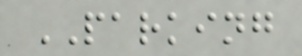PARKING
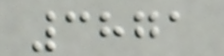3871
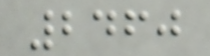2460
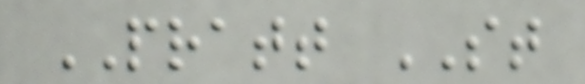PRATT ST
